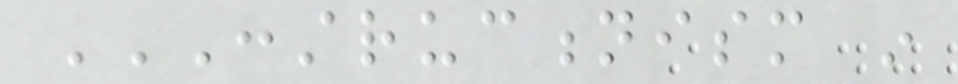CONSTRUCTIONISM IN
